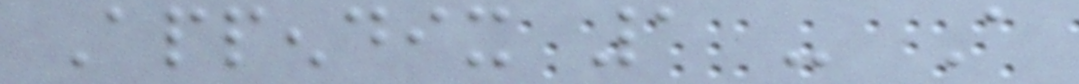Appendix 1 - A
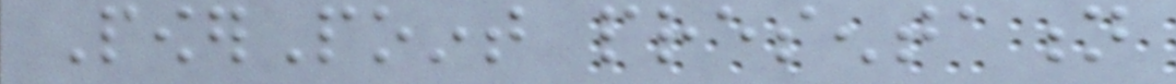PowerPoint presentation
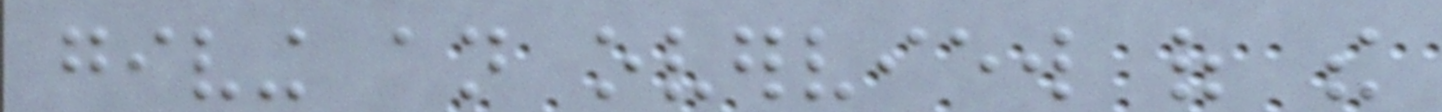giving an overview of the
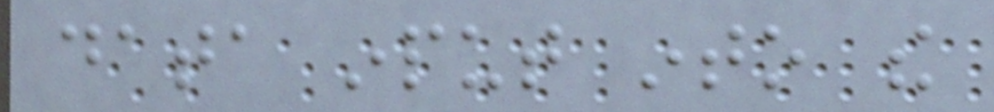data input into the
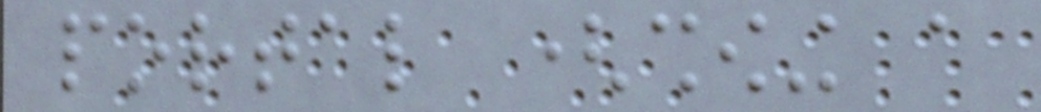portal (showing a
